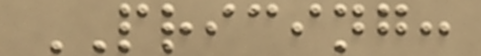PRICING:
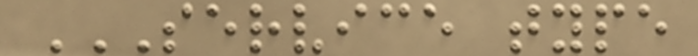SERVICE TYPE
